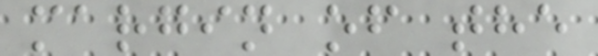margin of the
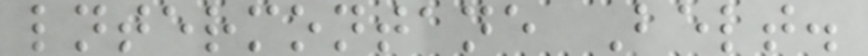lntermontane Belt.
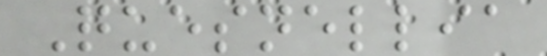Quesnellia
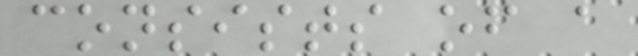consists of a
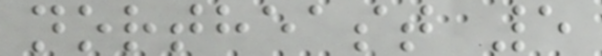northeast 5
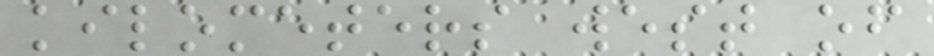kilometers west of
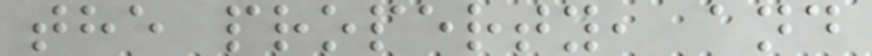the property, and
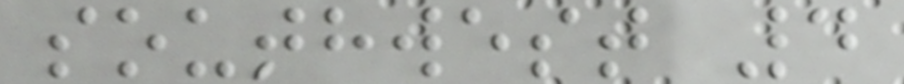southwest 4
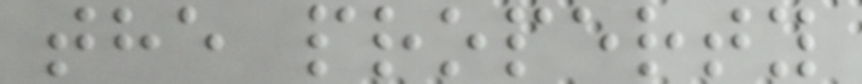the property
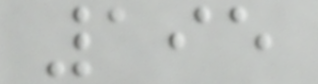195
